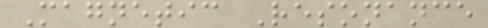Magnetic Resonance
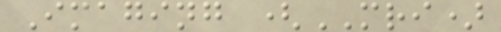Imaging (MRI)
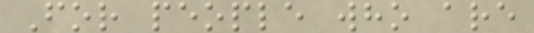For people who are
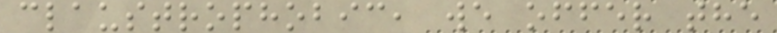claustrophobic, we offer the
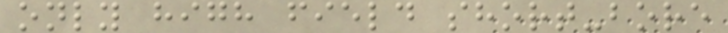only high field short-bore
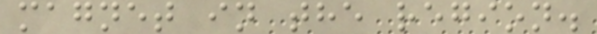magnet in the region.
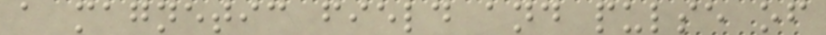a magnetic field and pulse of
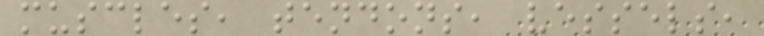muscles, tendons, vessels,
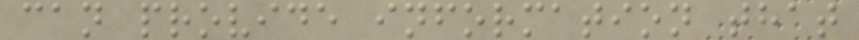can provide information that
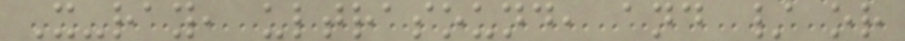X-ray, ultrasound, and / or
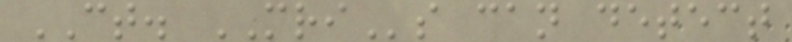CT. MRIs can detect
